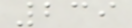239
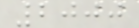2000
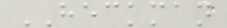HECKMAN
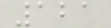121
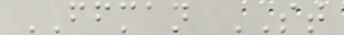FFMAN ST
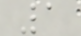1
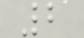2
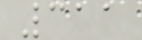311
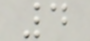4
